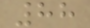88
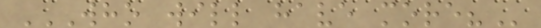WHO WILL HAVE MORE?
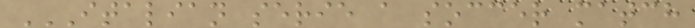ITALIAN SERIE A SOCCER MATCH
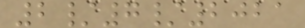2/7/2021
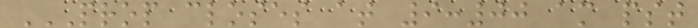PROP CLOSES AT 9:00 AM PST
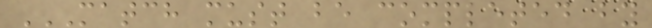MATCH MUST BE COMPLETED BY
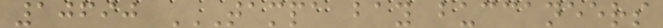10690 TAMPA BAY BUCCANEERS
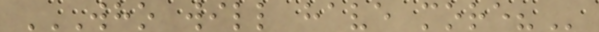WHO WILL HAVE MORE?
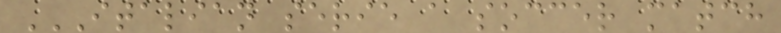ITALIAN SERIE A SOCCER MATCH
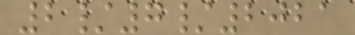2/7/2021
